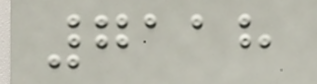7118
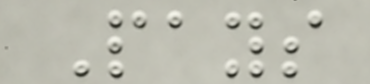Pays
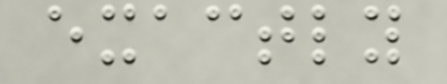exactly
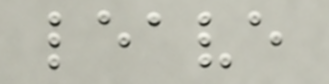leave
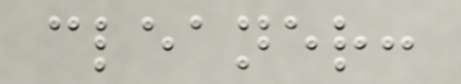cleaner:
